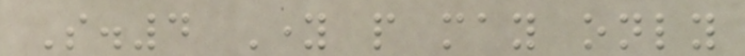S.4 Young people may only
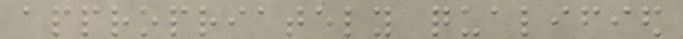appropriately qualified
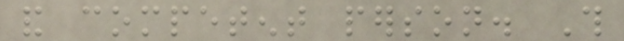and competent person. This
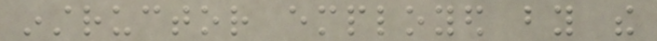instructor employed by the
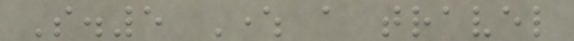S.5 Where a travel
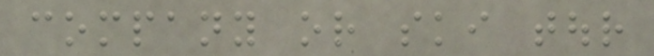company or ski tour
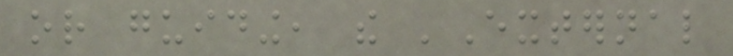or guiding, the 'External
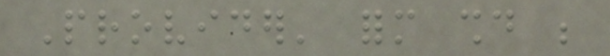Provider' form should be
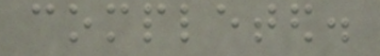completed.
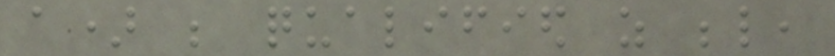a) be qualified as below,
